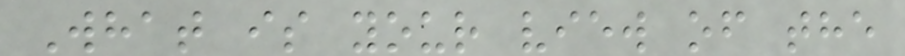What is your view of the
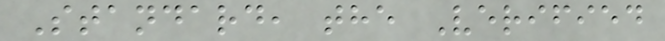Standard, the Verified
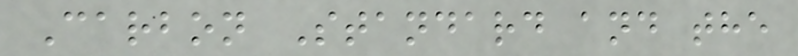Carbon Standard and the
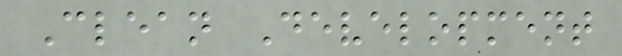Clean Development
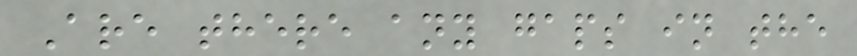Are there any gaps in the
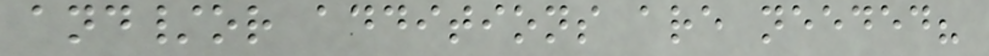and/or additions are needed?
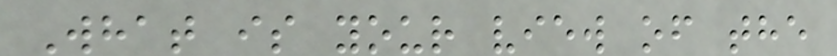What is your view of the
